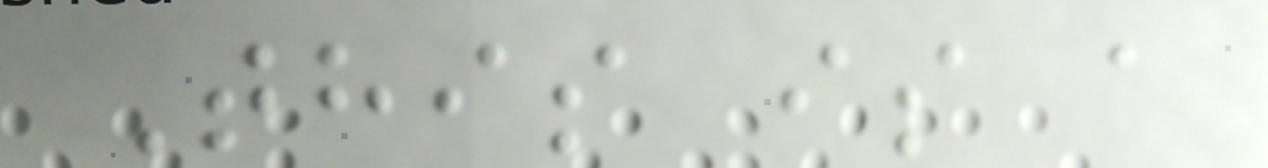This is a
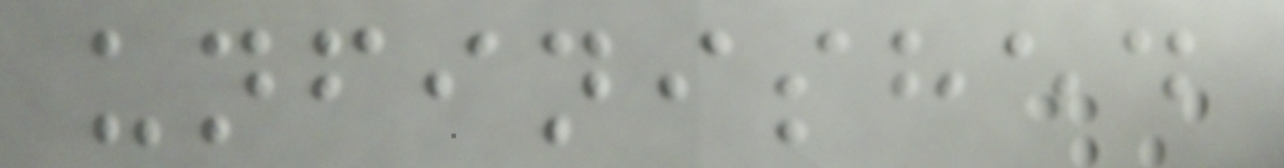unfinished
